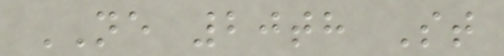NE 20th St
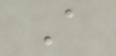A
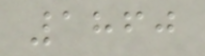1860
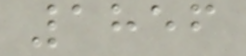1856
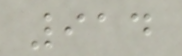914
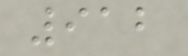912
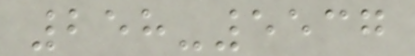258-5537
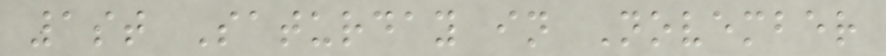1st Saturday in November
